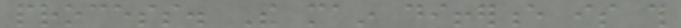process. The main difference is this
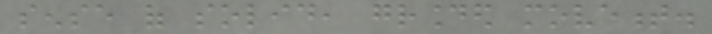sense of solid, grounded movement.
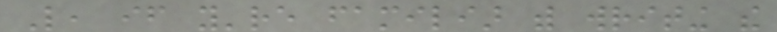Like, if you're familiar with writing the
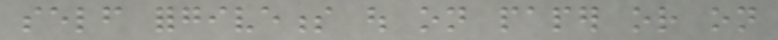self forgiveness out on paper or on
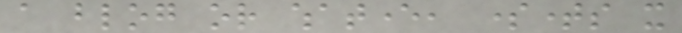a blog or whatever, sometimes it
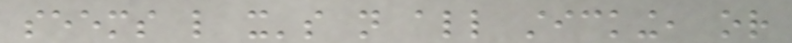seems like it's not all sticking, or
